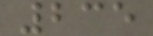235
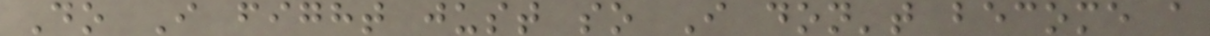Do I fight just so I don't become a
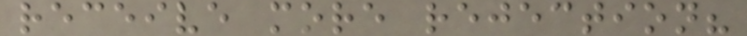receive more rejection?
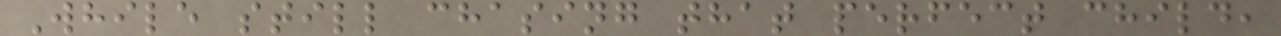While still chasing that perfect child,
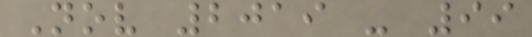Nov 2019 - 99
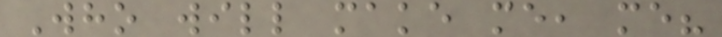Who will make me, me?
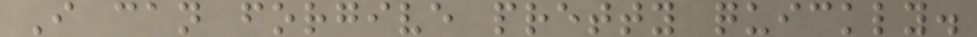I can forgive pretty quickly.
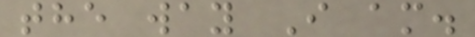the way I am.
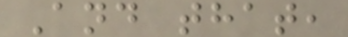And that,
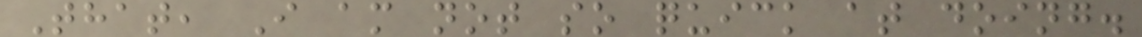That, I am not so quick at doing.
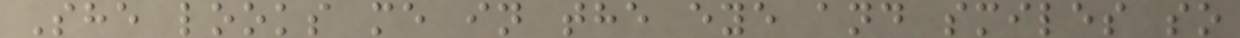She looks me in the eye and smiles so
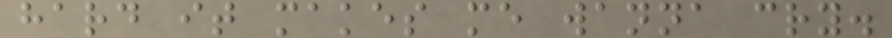hard it makes me wanna cry.
